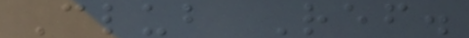Club Ref.
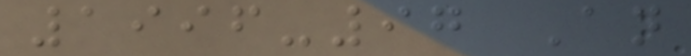1996-97 An
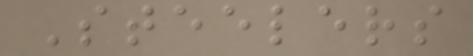Steelers
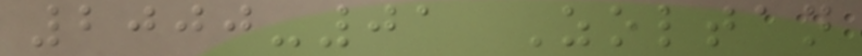2000-01 Zoltan
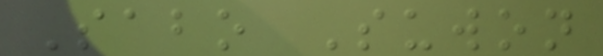Sabo Suwon
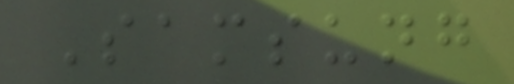Samsung
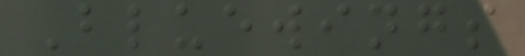Bluewings
